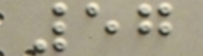57
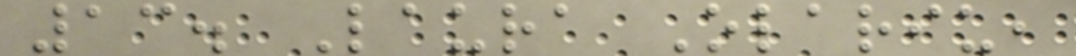13. Laura Olariu,
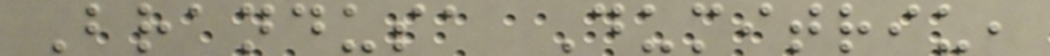Brandusa Dumitriu,
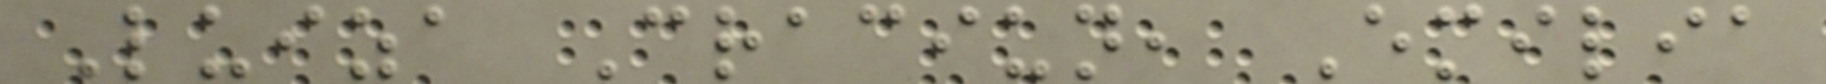Luiza Craciun, Emilia
